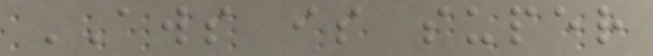AWS is super
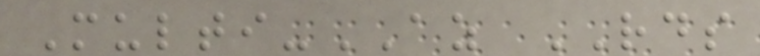Multi-AZ RDS
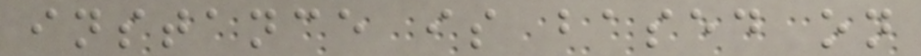instance is based on
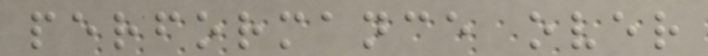performance over
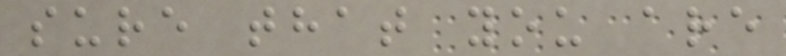sure that you are
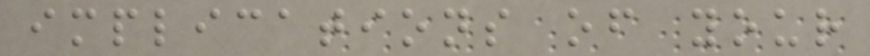implications of your
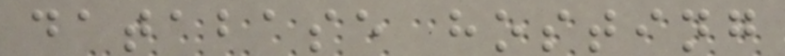database hosting
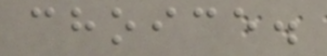choice.
